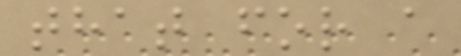that for a
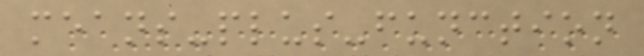means-plus-function
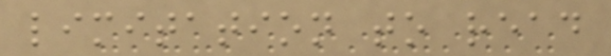limitation to read
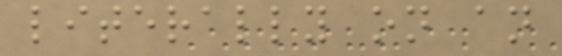literally on an
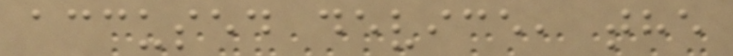accused device, the
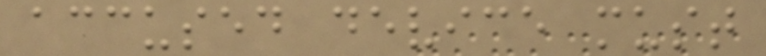accused device must
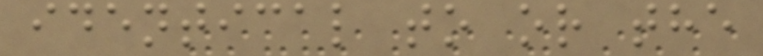identical to or the
